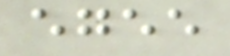egee
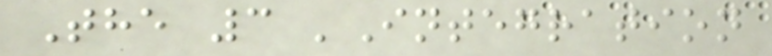The 3 'Integration
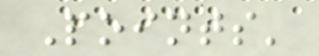Points'
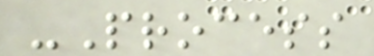-Process
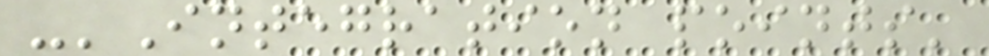-'Integration points'
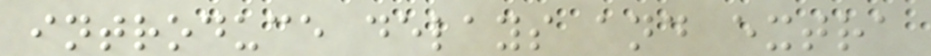introduce delays and extra
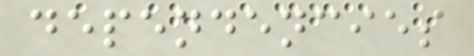dependencies
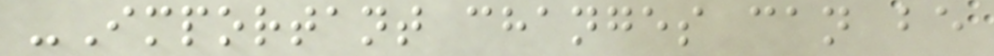-Important changes can be
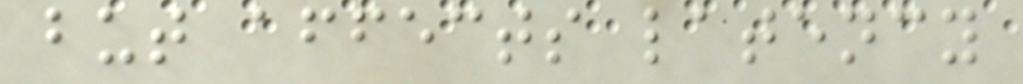but affects latency
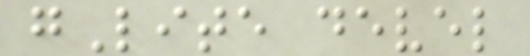gLite devel
